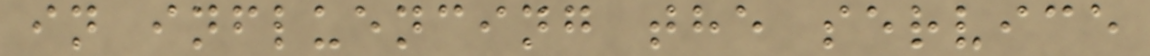in influencing the service
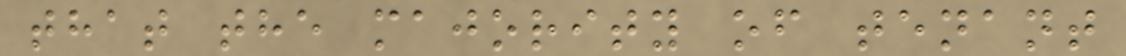that the majority of tenant
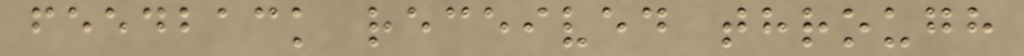feedback received through
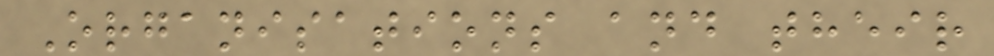Organisations and their
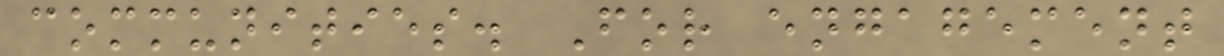communities. For engagement
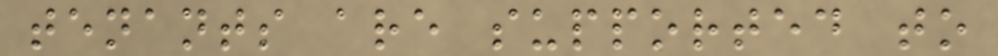tenants are supported to
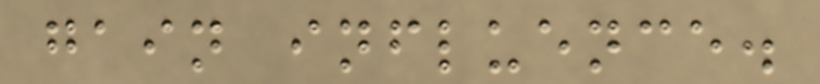gain influence.
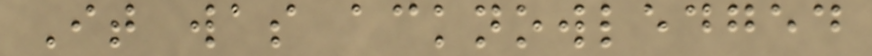It was acknowledged
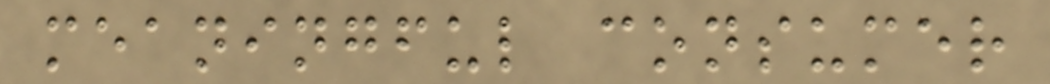meaningful consumer
